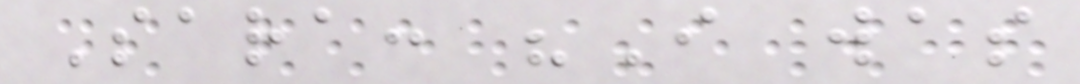Sara: "I was
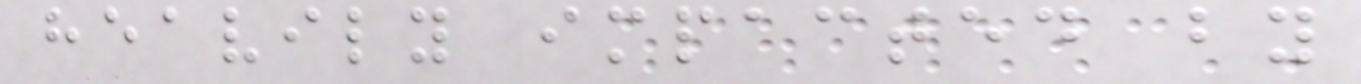heavily impacted by
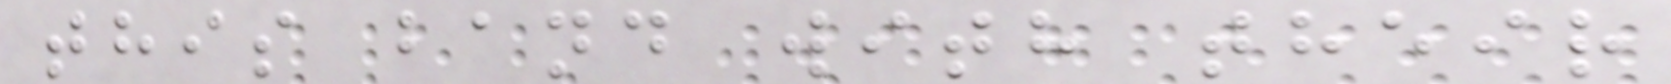this band with their
